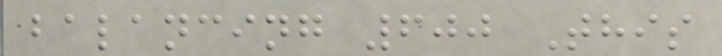balancing 600 This
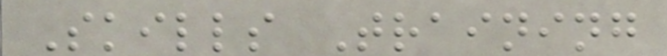Skills Training
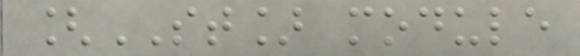[ST] module
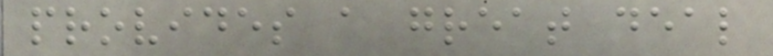provides a great deal
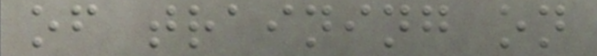of training on
